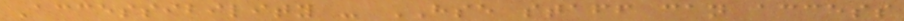Accessibility - HSE staff can access
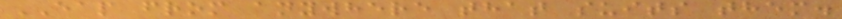EAP from anywhere that suits them.
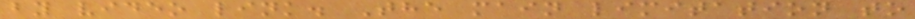by video link. The main limitation to
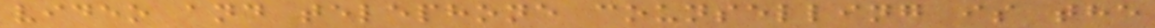video and telephone counselling is the
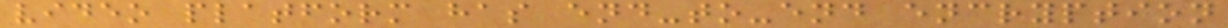video platform has end-to-end encryption
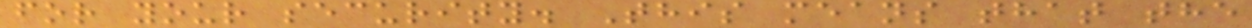for your security. This means that the
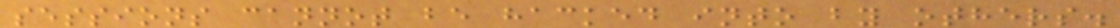sessions cannot be hacked into by others.
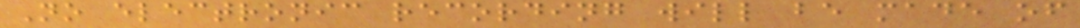No electronic recording will be made of
